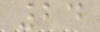24
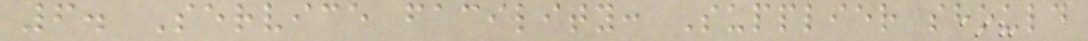6. Service facility: Supplier should
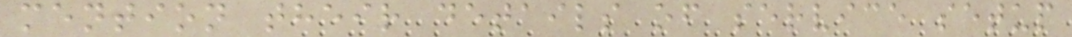mention their details of service setup
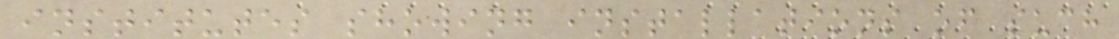institutes showing installations of such
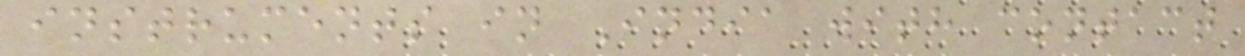instruments in India with contact
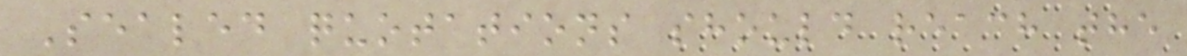Sealed quotations should reach the
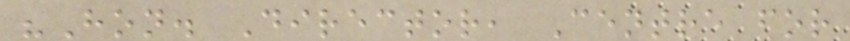"Hon. Director, Centre for
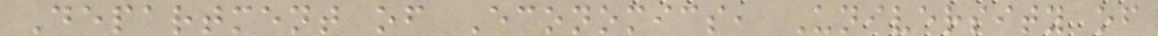Department of Economics, University of
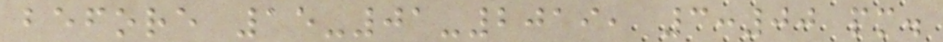before 15-01-2019, 3:00 pm.
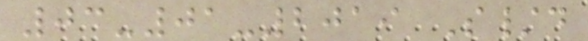03-01-2019 S/d
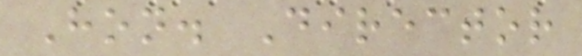Hon. Director
